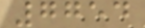7754
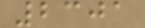2301
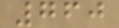760
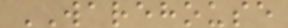WAREHOUSE
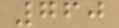760
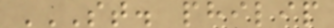ST. PHILIP
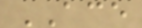ACE
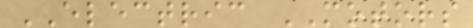ELECTRIC MOTORS
